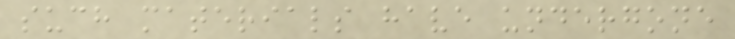such materials have undergone
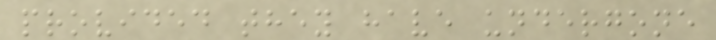provided they have undergone
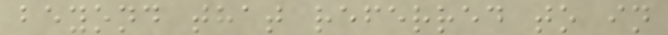beyond that referred to in
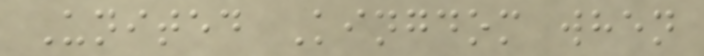United Kingdom when
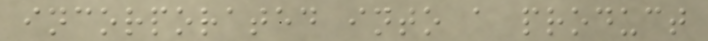incorporated into a product
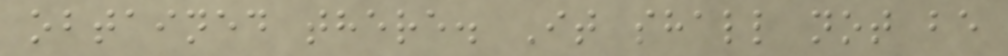obtained there. It shall not be
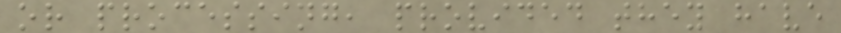or processing, provided they have
